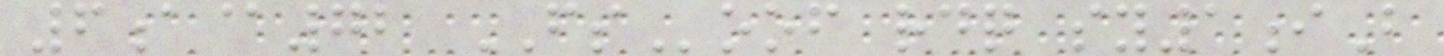6a@72 FSoof rdq sy1iB
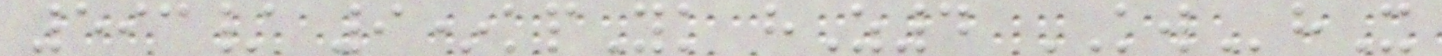593/ 9*kpYk hZ4 KWhX
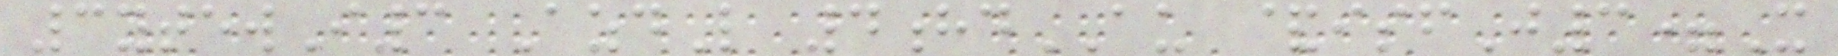3ytewI3 AzdL 4hdAU &isfJ3=X
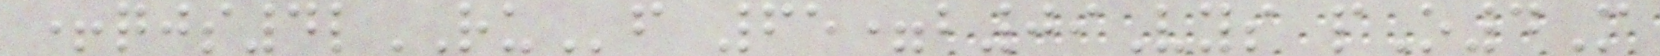+qjs4lRUf 65=b09Vys pO4M
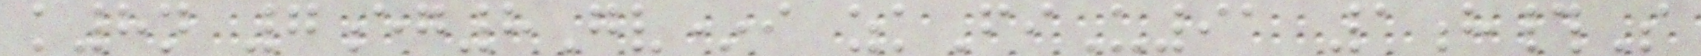k8n 7eg8Gv*i zkFiU91 1h#S
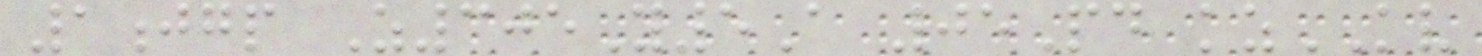1jgp Z305Y5A 05Pd kzKV
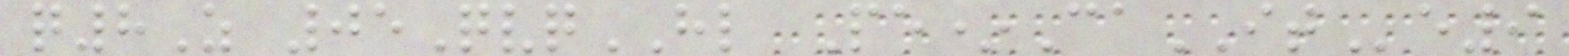q8Z 05QvqHL Pe*CaITe9
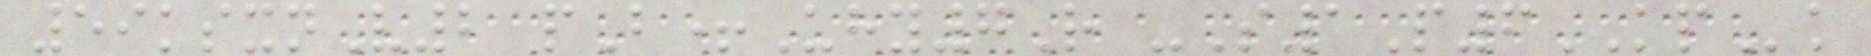59ksxnV2 pB+Uhy7R -S1P6KPk
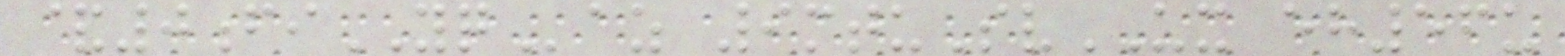&0fiYQaz 9mtuSvUX eh56u
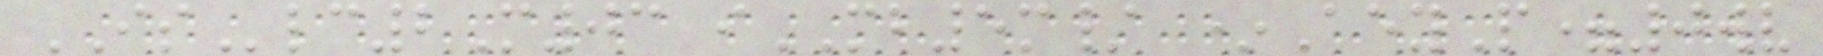ISlc2M03 iMB5m/ *AeyP=0wv
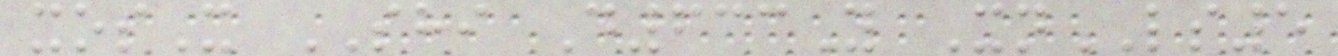xosX SHI D633Y XnLS5
